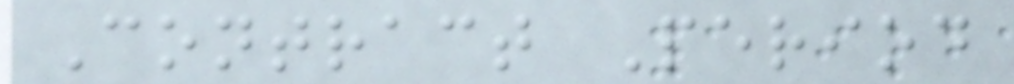Contract Period
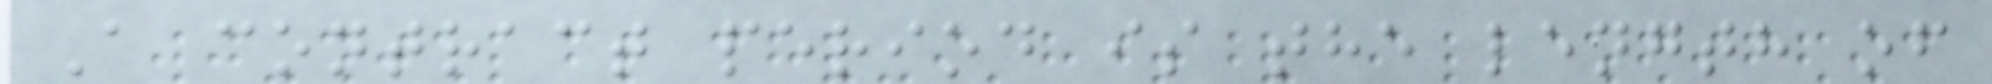A contract period is the length of
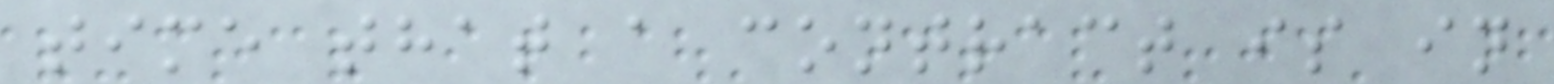time that a contract is in
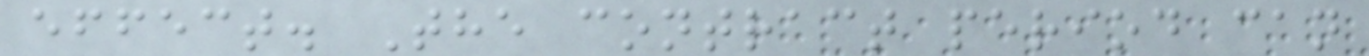effect. The contract period can
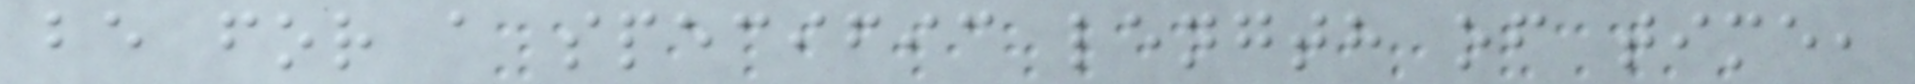be for a specific length of time,
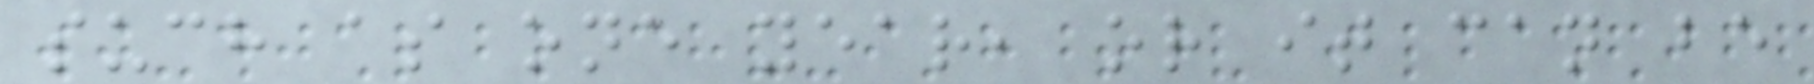such as one year, or it can be
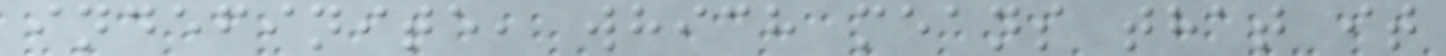indefinite, which means that it
